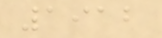1912
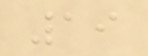19
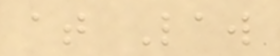at Law
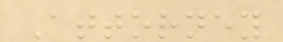Attorney
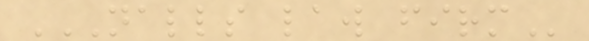NALLS LAW FIRM
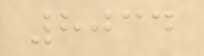8034
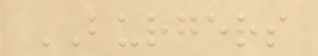BURGERS
